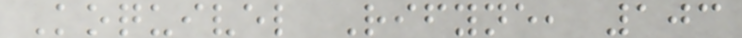Koquivel Rifyne, 103
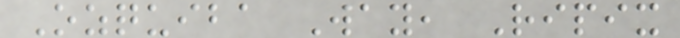Ozquiba Way, Ripix
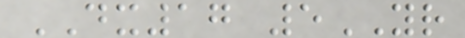DX17 5YR
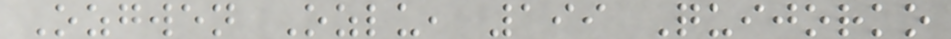Ozgwen Ozlu, 199 Quijorko
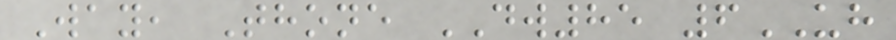Way, Thone DW85 6UH
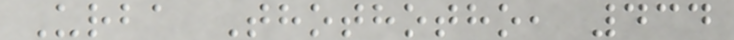Urba Thothotho, 434
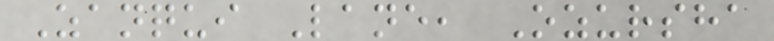Zanqui Lane, Ozursha
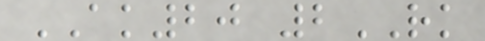AK20 2RK
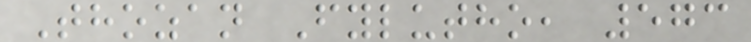Thozan Fylutho, 573
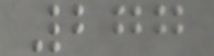277
